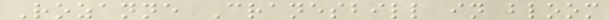Rozanne Cranesbill in bloom
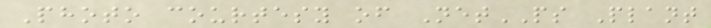Photo courtesy of NetPS Plant
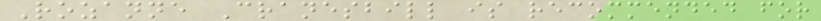Rozanne Cranesbill is recommended for
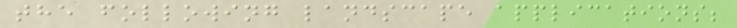the following landscape applications;
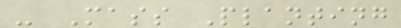- Mass Planting
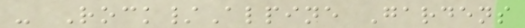- Rock/Alpine Gardens
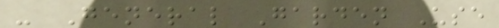- General Garden Use
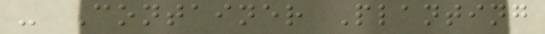- Container Planting
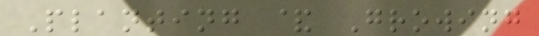Planting & Growing
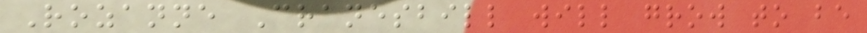Rozanne Cranesbill will grow to be
